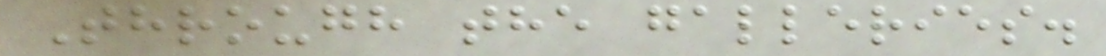Through the galleries.
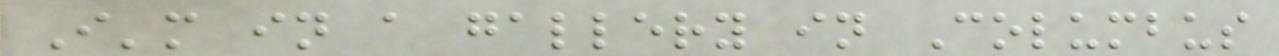I'm in a gallery in Columbus
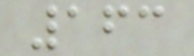163
